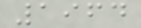1964
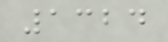1324
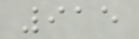915
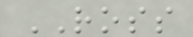ROSS
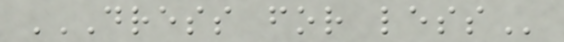DRESS FOR LESS
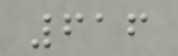616
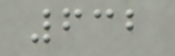632
